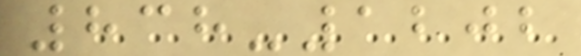838-1202
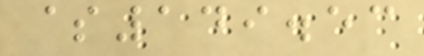$149.53
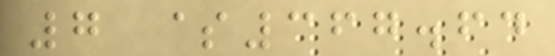7 $367.64
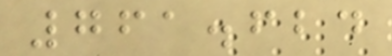761.624
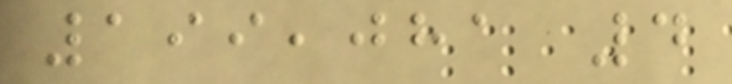199,081 4
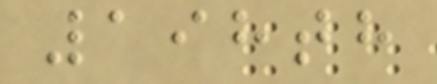198th
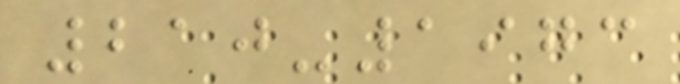210-1973
